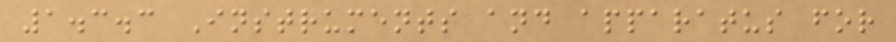1.3.3 Instruments and apparatus for
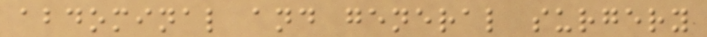abdominal and general surgery
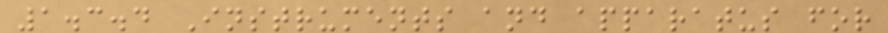1.3.4 Instruments and apparatus for
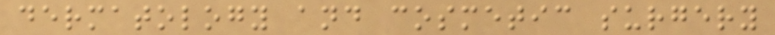dermatology and cosmetic surgery
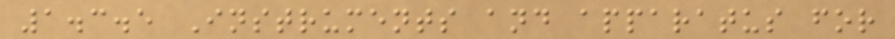1.3.5 Instruments and apparatus for
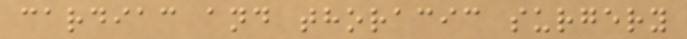cardiac and thoracic surgery
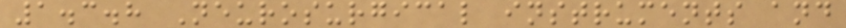1.3.8 Neurosurgical instruments and
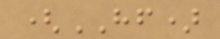(HF)
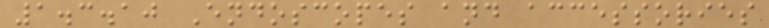1.3.10 Endoscopes and accessories
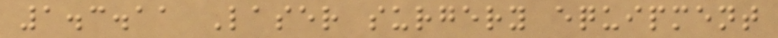1.3.11 Laser surgery equipment
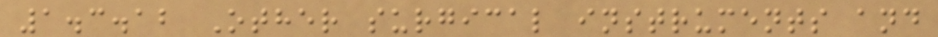1.3.12 Other surgical instruments and
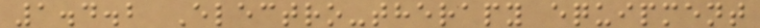1.4.2 Electro-therapy equipment
